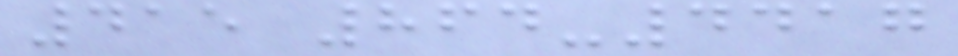415 864-4417
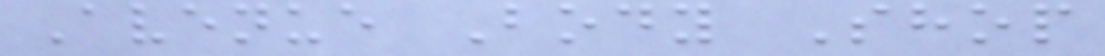Avenue Body Shop
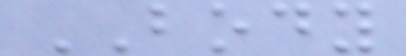BODY
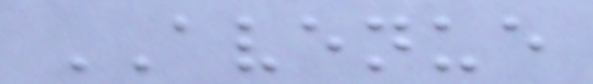AVENUE
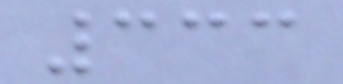333
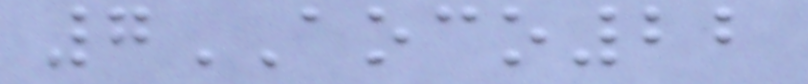7AOCO22
